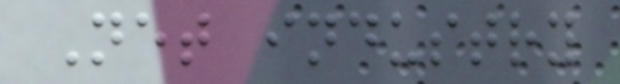Net industry
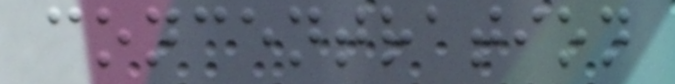concentration
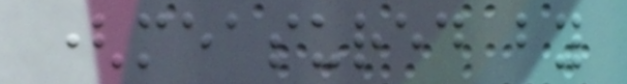(measured by
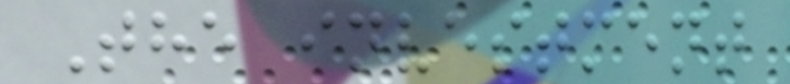The investment
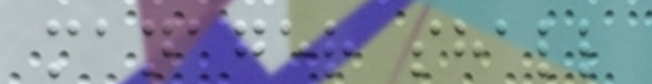manager shall
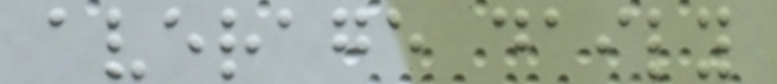average daily
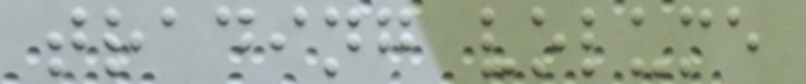trading volume
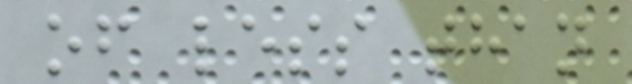of less than
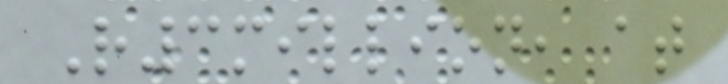R3million, at
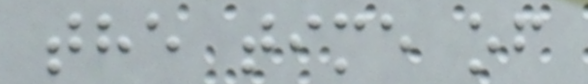the time of
